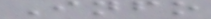Info
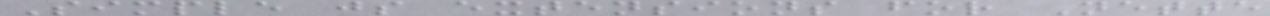Simple js extensions for Nette
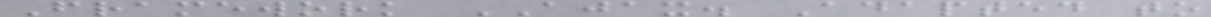Framework AJAX. Adapted to
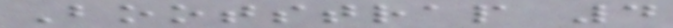Bootstrap 4
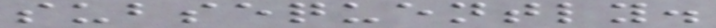subsequently.
